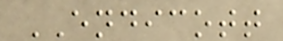ENDICOTT
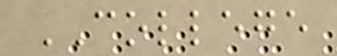COLLEGE
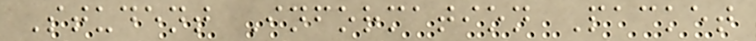Student Information Packet
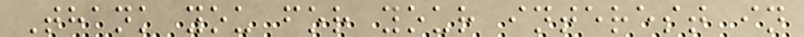Thank you for your interest in
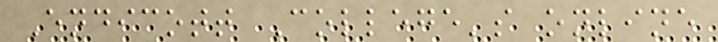Endicott College's online
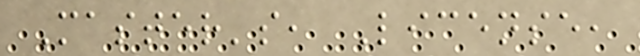Master's, License,
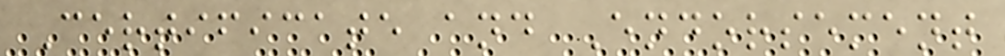Certificate and Endorsement
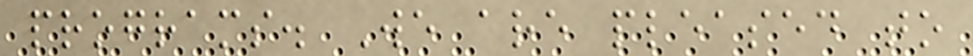programs. We are pleased to
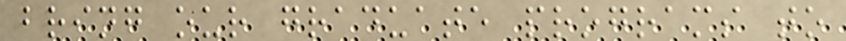bring our graduate programs to
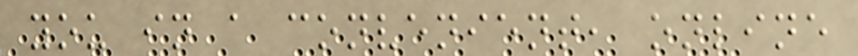you in a convenient, online
